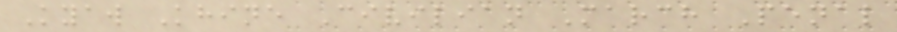Kyaw Khine Civilian March Penal
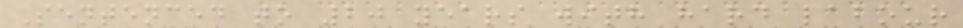Sentenced to 20 years with hard labour
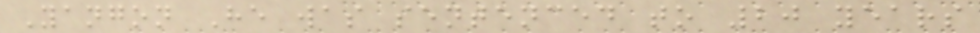Yangon He was sentenced to 20 years
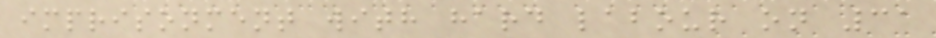imprisonment with hard labour on 31
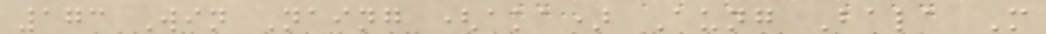173 Win Naing (aka) Aung Bala M
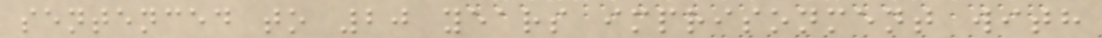sentenced to 20 years imprisonment with
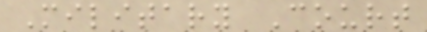Military Court
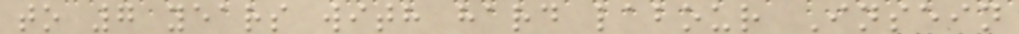to 7 years with hard labour Insein
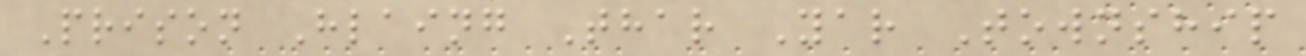Prison Hlaing Thar Yar Township
